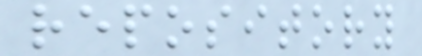repository
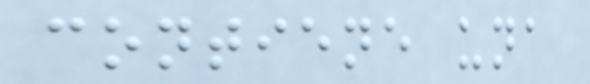contiene una
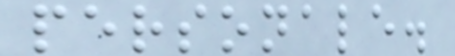personale.
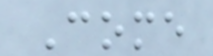Come
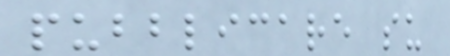pubblicare su
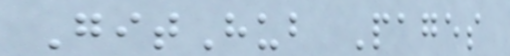GitHub Pages
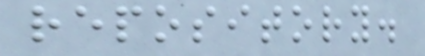repository.
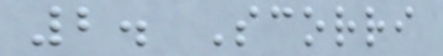2. Scorri
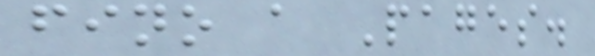fino a Pages.
